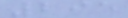295
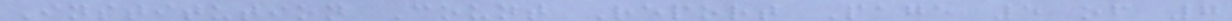Institution Count Report Page 5 of 7
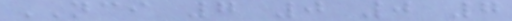NCI 7 0 0 7
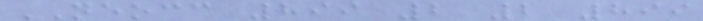NEOCC 899 2 2 899
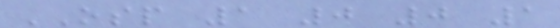OSP 1 0 0 1
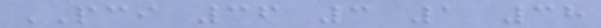PCI 36 3 1 38
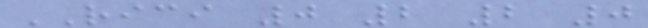RICI 0 2 2 0
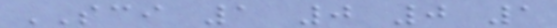SCI 1 0 0 1
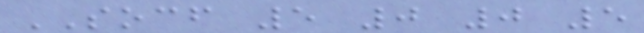SOCF 5 0 0 5
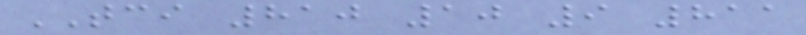TCI 810 10 9 811
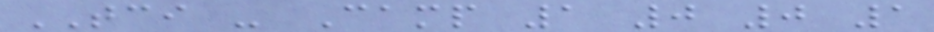TCI - Camp 1 0 0 1
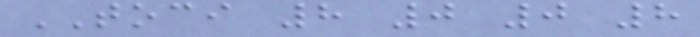TOCI 8 0 0 8
